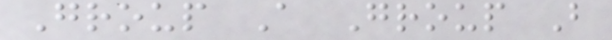Group A Group B
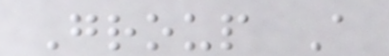Group A
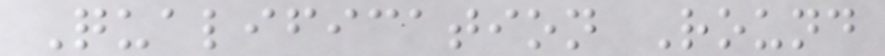Qualification Round
